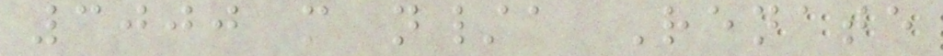3000 m n/a Renate
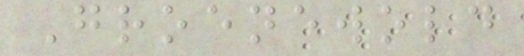Groenewold
